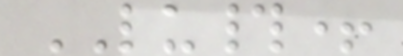LU#+
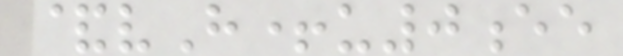&vH+u0ee
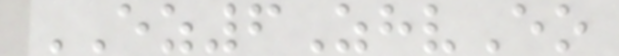EZ6ZhvEo
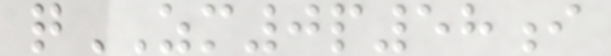qZM0p58i
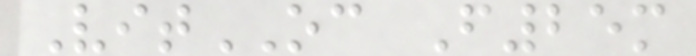VitOC F25m
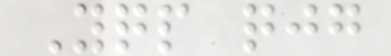Yqp qjg
